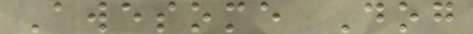Awesome Dog
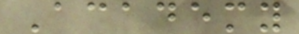Academy
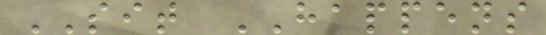SIT HAPPENS
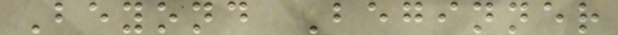Beyond Beginner
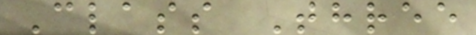Class Three
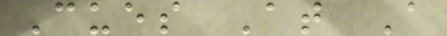Cues At A
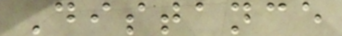Distance
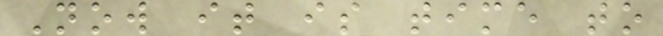Now it is time to
